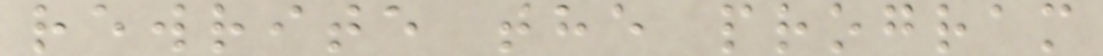rewrite the program
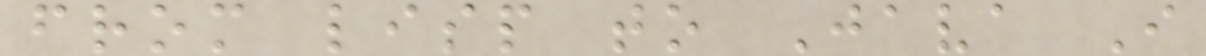from lisp to Java I
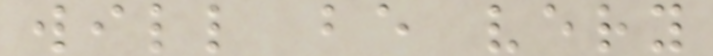will be very
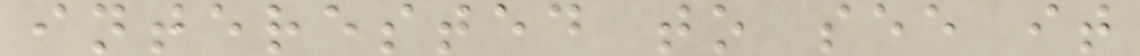interested to see it
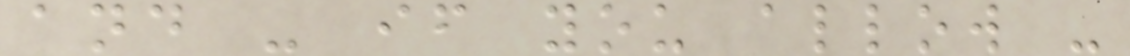and - if you allow -
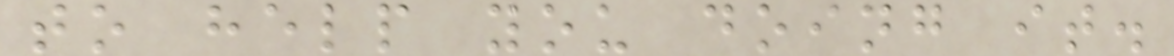to help you doing it.
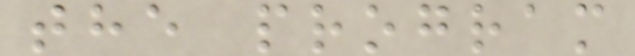the program
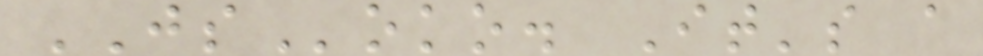JSoko. It's a
